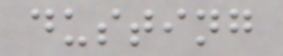dusting
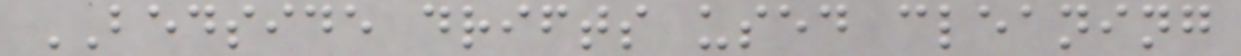BEDSIDE drifts used cleaning
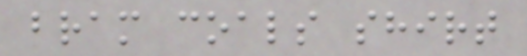bram coals shirt
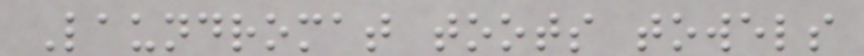Laundromat toots towels
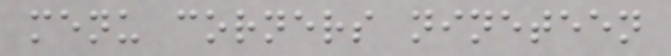menu corners nineteen
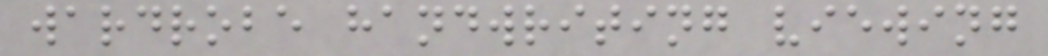wardrobe handwriting viewing
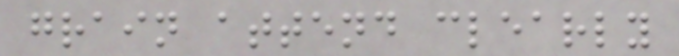grain attend clearly
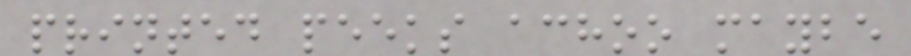printed peeks achoo maybe
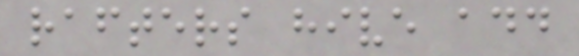rafters hive add
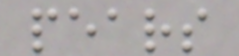pears
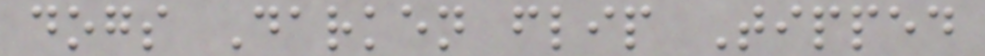dogs Darken flip Tipped
